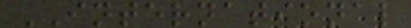INTERNATIONAL
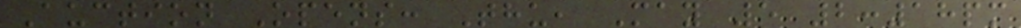Auction Opens: Thu, May 5 2:18pm
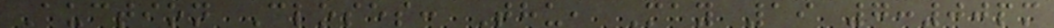Auction Closes: Thu, May 19 7:00pm
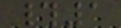#1
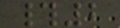#2
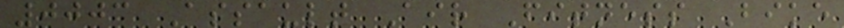0003 Assault Air Fitness Bike
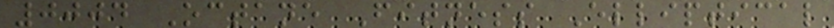0004 Octane Fitness Elliptical
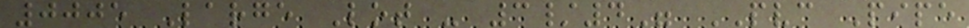0005 Large Lot - 3/4" PVC Pipe
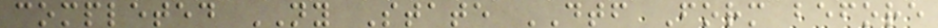completed NY State DTF Form before
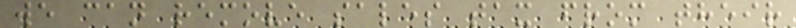we can remove sales tax from their
